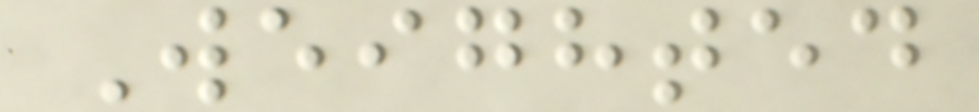Weighted
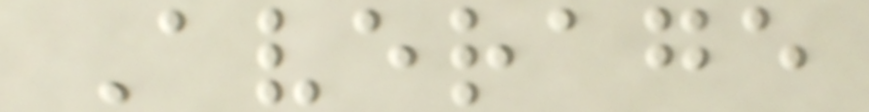Average
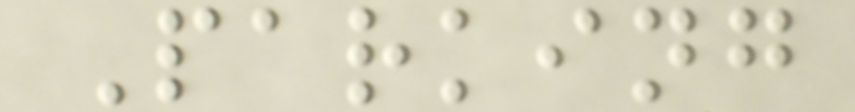Parking
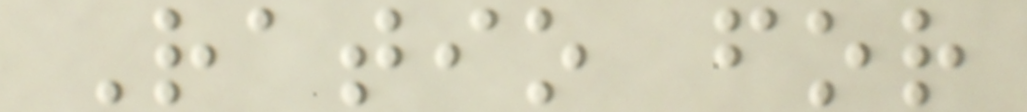Ratio for
